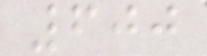600
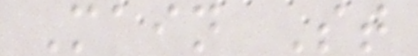Main St
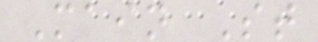Main St
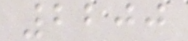2200
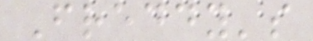Freddy's
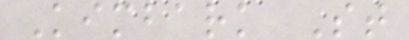Kimbark St
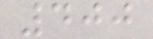400
